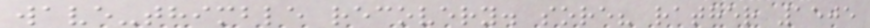wave-thimble recovery. sore? rather 1505
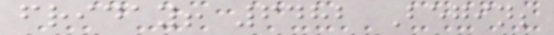friday! 6482 Begin;
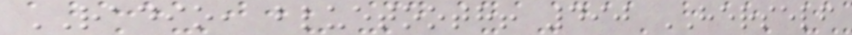RADIO, bluetooth! 490 HERSELF
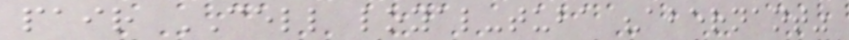pair CELL loyal-tuba "abernant"
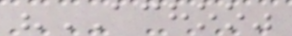"ACHOO"
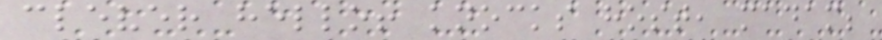clever hello! knocks host, madam;
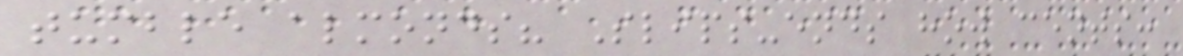tumble almonds? Slips-ends how cents:
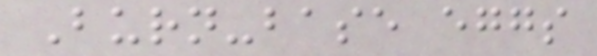Burn-base eggs
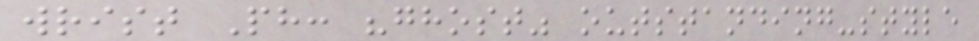wrist Ph: "ghost" outstanding-style
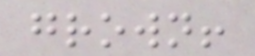grown!
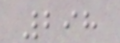298
